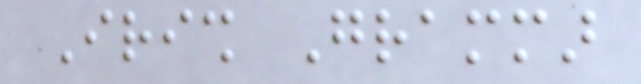Irish Grammar
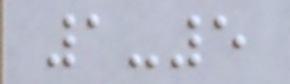1-5
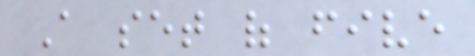A set of five
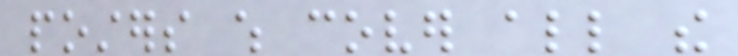posters which cover all the
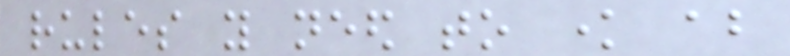rules you need to know about
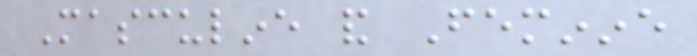Masculine and Feminine
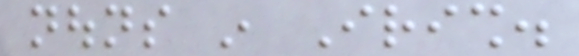nouns in Irish.
